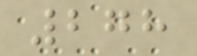278
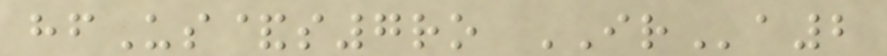hfUs&s7ro IRa2
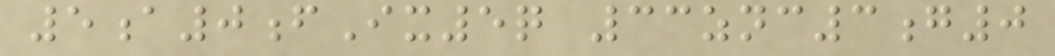5a0fIx5q 33znc3g0
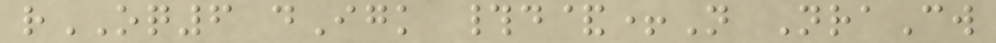rOQ6 dIgk #d&+N NraCw
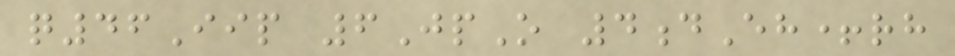q46Iip 6JpO 4dEh+rh
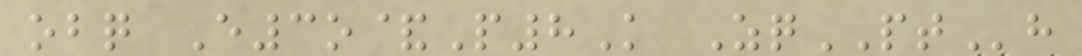obq E3o&P8K ZqPTh
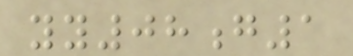yy08g1
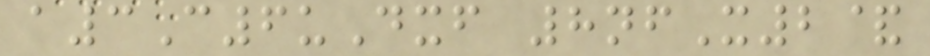a3C6uDxf 8nfX2&
